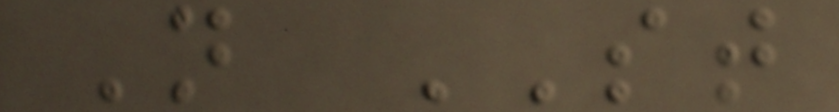N ST
